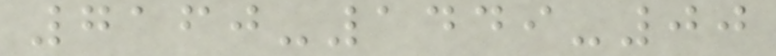7160-1449-00
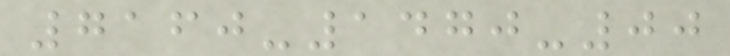7160-1470-00
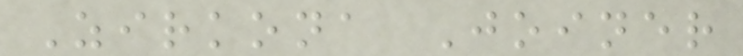Zirkona Joiner
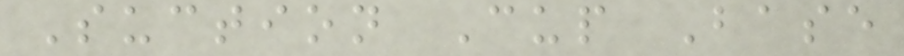Suction Cup Base
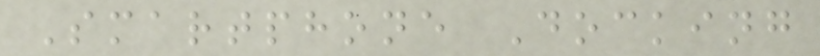Smartphone Docking
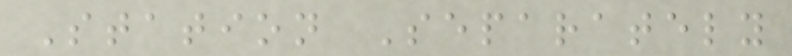Station Separately
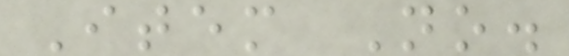Item No.
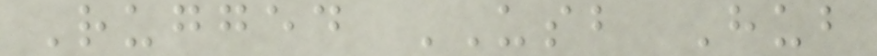Rugged USB Hub
